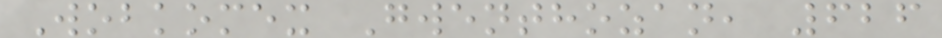Wobkomex Gwenthozan, 626
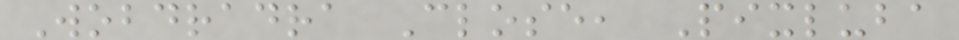Wobdradra Close, Pixluba
